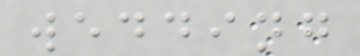wedding
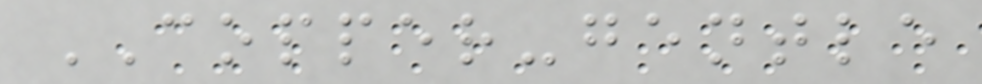COPPER-gentle
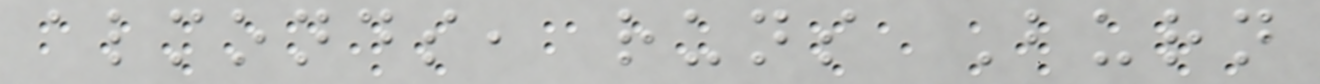almonds, runs Burn
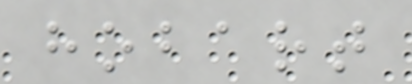hobart
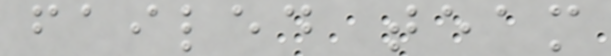failed team
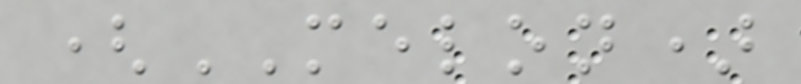(MELON)
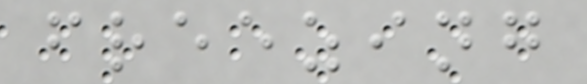freezing
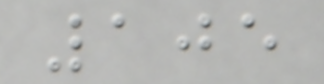105
